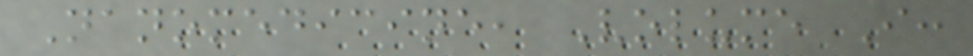Nanomedicine, Volume I:
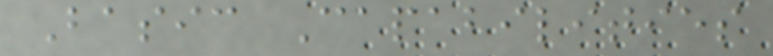Basic Capabilities
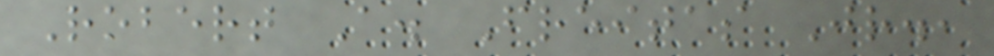Robert A. Freitas Jr.,
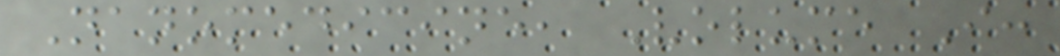Nanomedicine, Volume I:
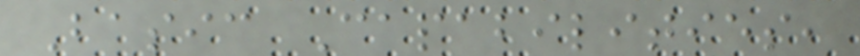Basic Capabilities,
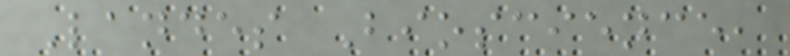Landes Bioscience,
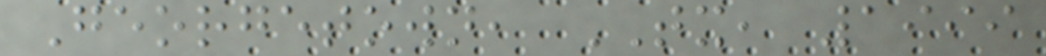Georgetown, TX, 1999
